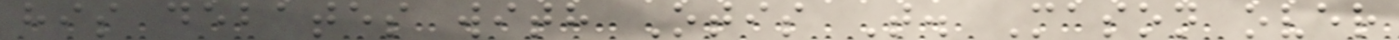his debates with Otis T. Mason over
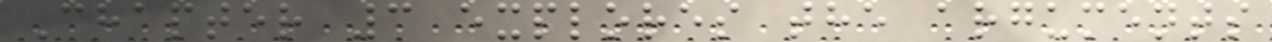Chapter 3 explores the arguments
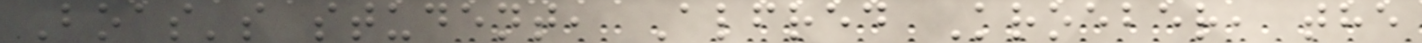Boas's student, Alfred Kroeber, the
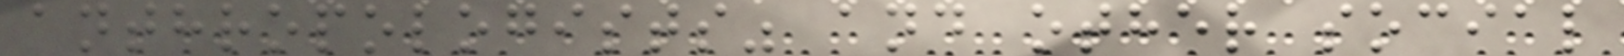anthropologists" and other social
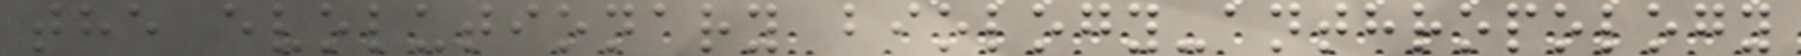the evolutionary biology-anthropology
